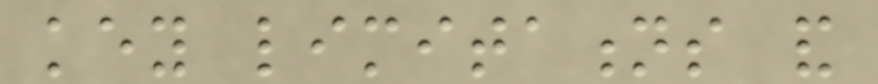key limitations and
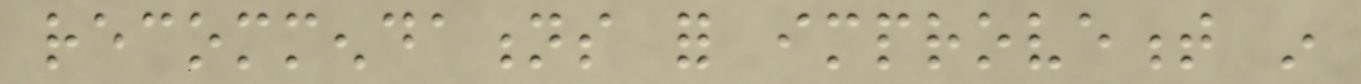recommendations for improvement in
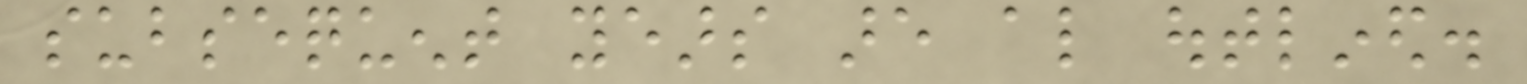subsequent years are also outlined.
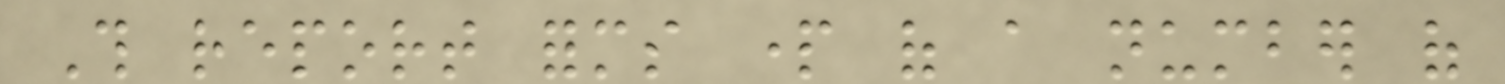This report forms part of a number of
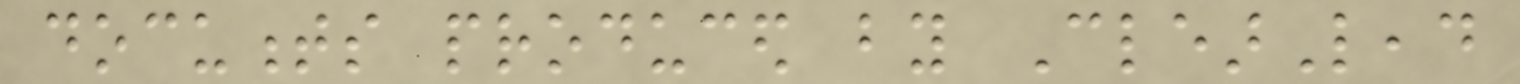documents produced by ClearLead
